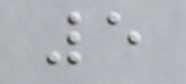5
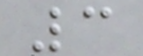3
